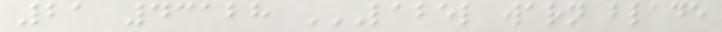21 43128 LABEL WARN BLADE
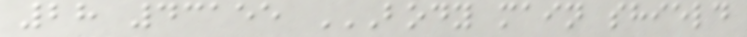28 43155 BODY MAIN SHIELD
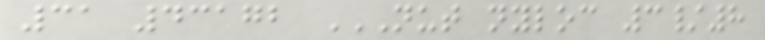31 43172 NUT NYLOC 3/8
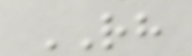RH
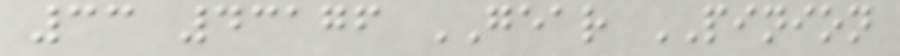33 43176 GEAR PINION
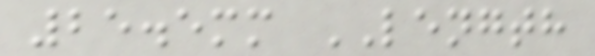25.5mm LENGTH
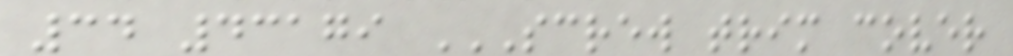34 43179 SCREW TRIM COVER
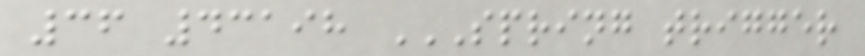36 43198 SPRING TRIGGER
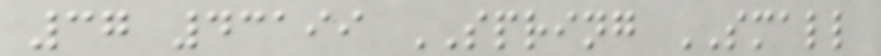37 43199 SPRING SMALL
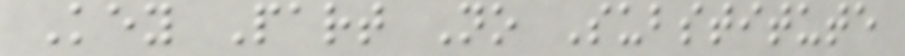Key Part No Substitute
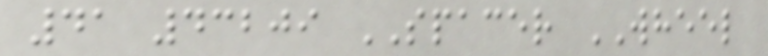41 43209 SPACER WHEEL
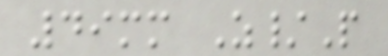49mm Z/P
